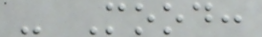- Mood:
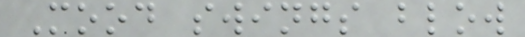Mood swings blow
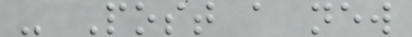- Post a new
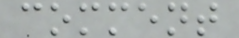comment
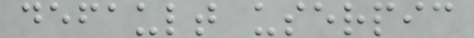default userpic
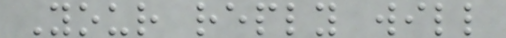Your reply will
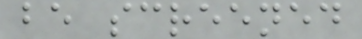be screened
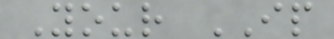Your IP
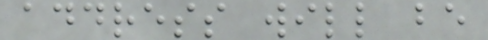address will be
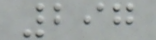297
